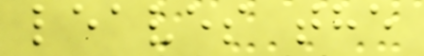leaves the
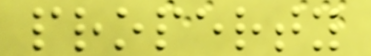property
